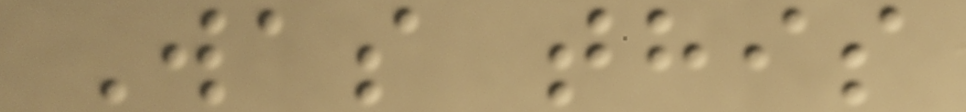Was this
